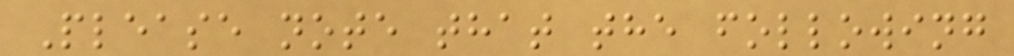Please note that the following
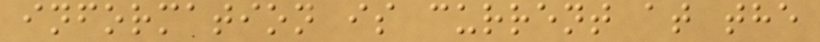information is current at the
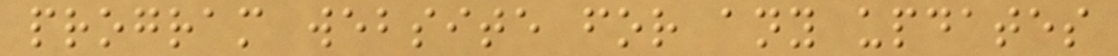program website for any updates
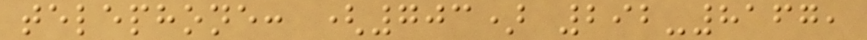telephone: (703) 292-8167,
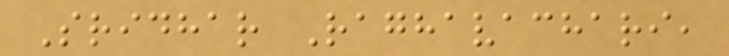Sridhar Raghavachari,
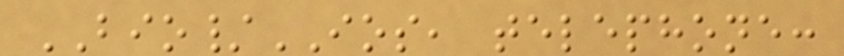BIO/IOS, telephone:
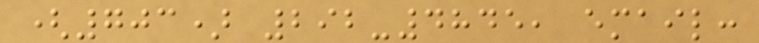(703) 292-4845, email:
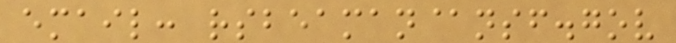email: rsbeaman@nsf.gov
